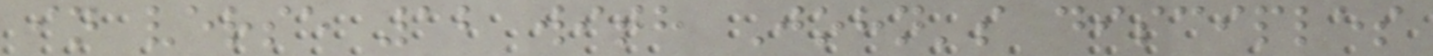in verse 12 with John's disciples
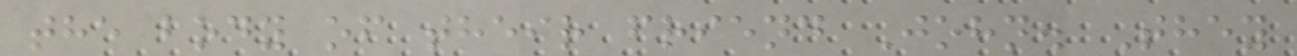the body of their friend John. They
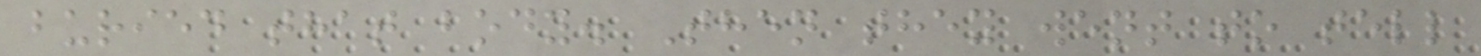buried that body. Then they went to tell
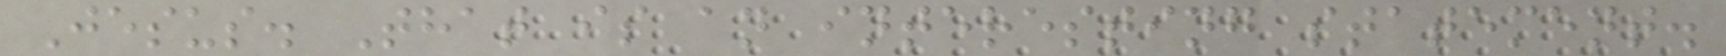Jesus. That is an interesting statement.
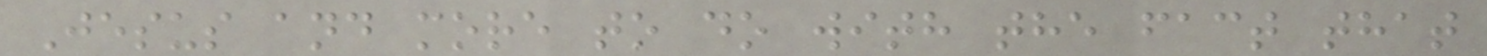Jesus and more to do with the fact that
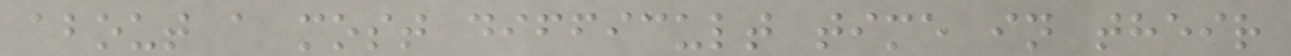about a most difficult time in their
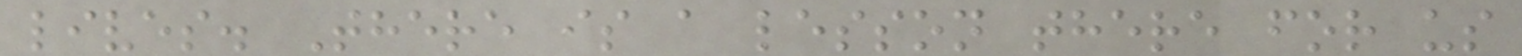lives. There is a lesson there for us
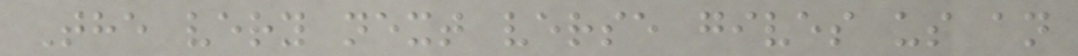The very next verse gives us an
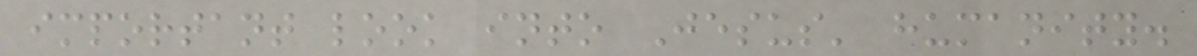important look into Jesus' humanity.
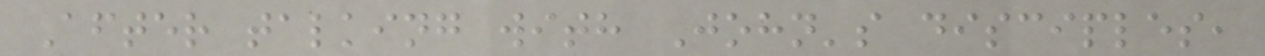After talking with John's disciples,
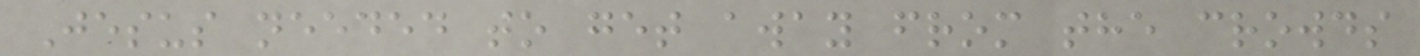Jesus needed to get away from the crowds
